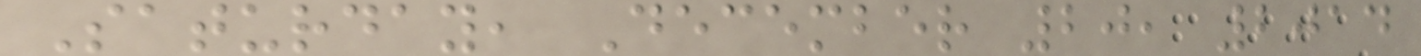Saturday, December 20, 2014
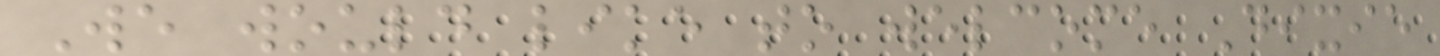We would like to welcome Dixie
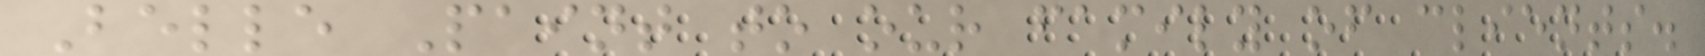Belle Paint to our family of clients.
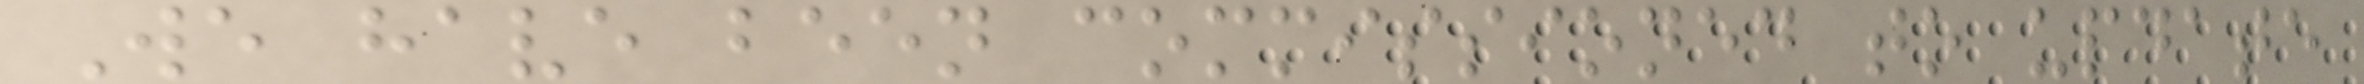We have been commissioned to update
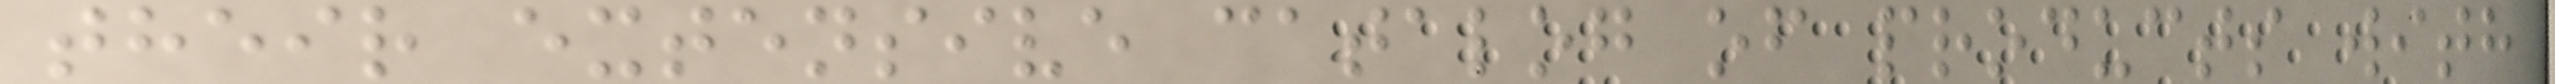their extensive catalog of products with
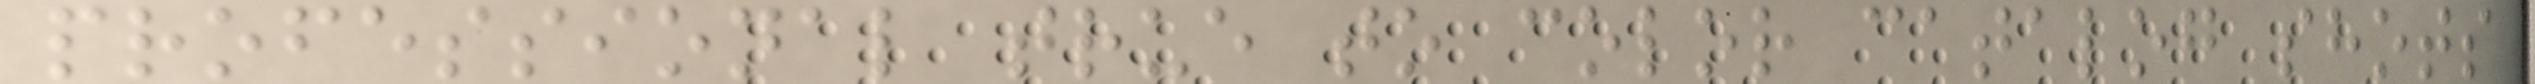professional true to color catalog shots
